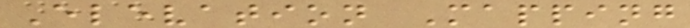Elevation Mapping
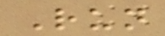Run
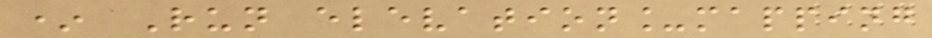* Run elevation_mapping
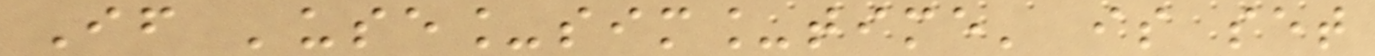If 'use_sim_time' is set
